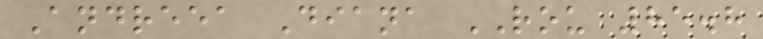Andreea Diana ROU 85.8
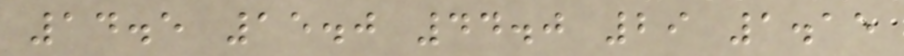14.5 15.0 44.0 29 1.15
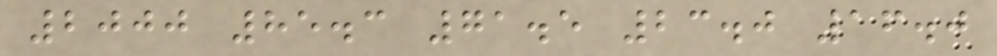2000 85.3 71.5 23.0 16.0
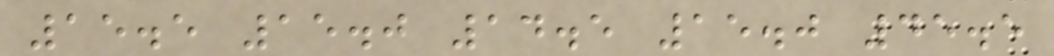15.5 15.0 14.5 15.0 45.5
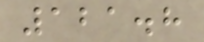121.8
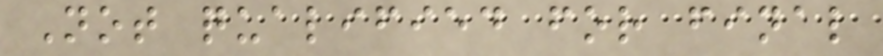Not qualified for final
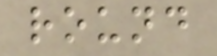round
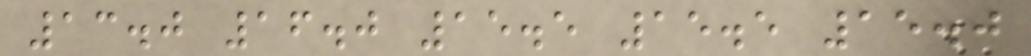13.0 16.0 15.5 15.5 15.0
